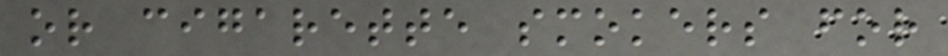or cigarette smokers for
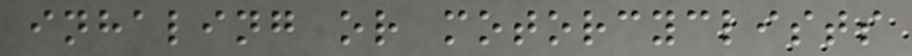inhaling or motorcyclists
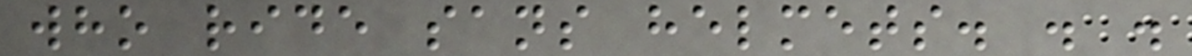who ride sans helmets. . .
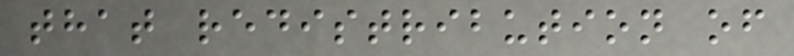that redistribution of
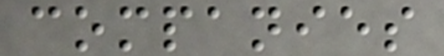companies
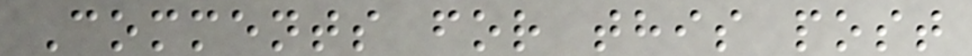Comments for this post
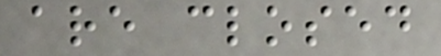are closed
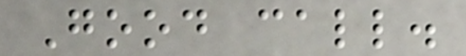Good call.
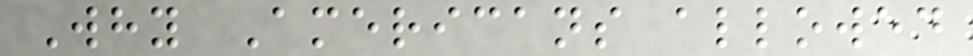Why Americans allowed
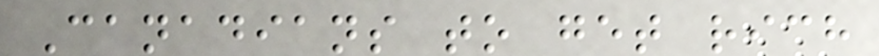Canadians to get rich
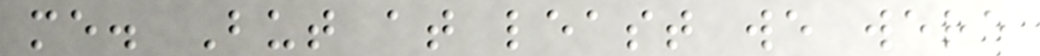me. But at least we were
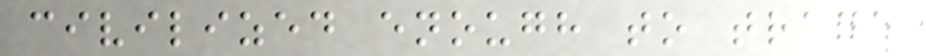civilized enough to trade
